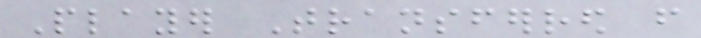Player Transferred from
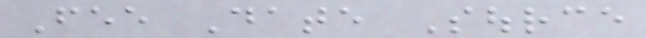Fee Date Source
